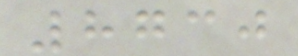8730
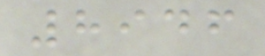8946
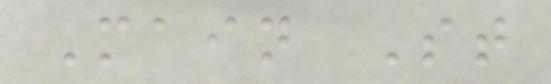Main St
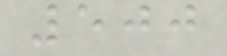500
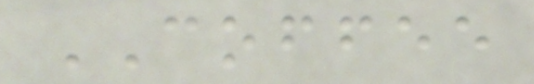COFFEE
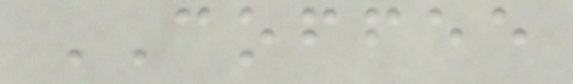COFFEE
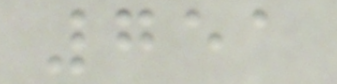751
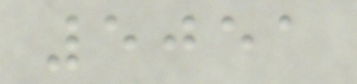5051
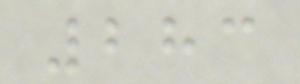283
